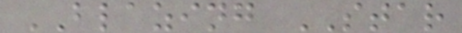BLAZING STAR
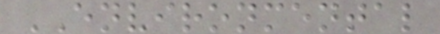ENVIRONMENTAL
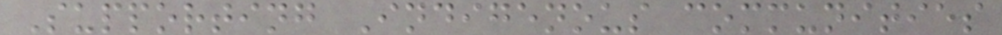Supporting Indigenous communities
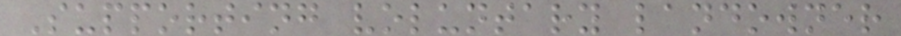Supporting voluntary landowner
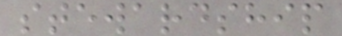stewardship
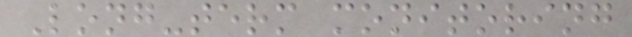Long-term monitoring
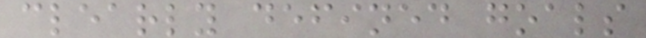clearly defined goals
